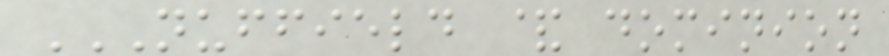NUFFIELD & DOMINION
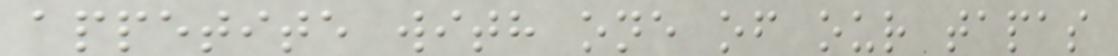appetite with one of our tapas
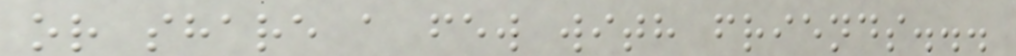or share a few with friends...
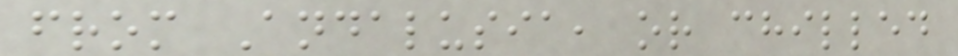from Andalusia, or chilled
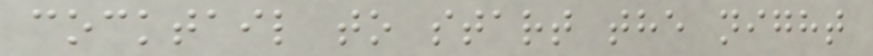cocktail to start the night
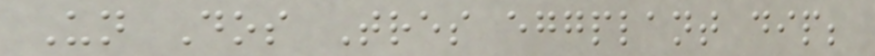Un Dos Tres eggplant dip;
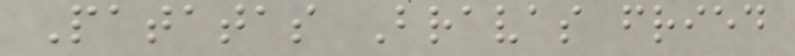Patatas Bravas fried
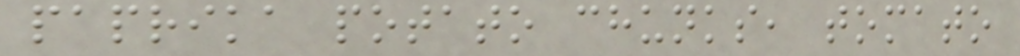paprika potato chunks, tomato
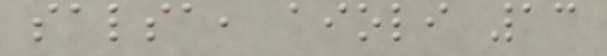salsa, aioli 13
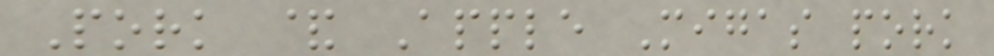Pork & Apple Migas pork
